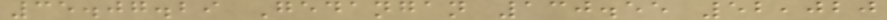35.07.29 Gedangan 130.55 52,020
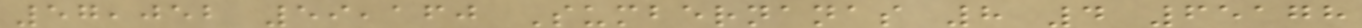57,052 59,160 Sumbernanas 8 4 65178
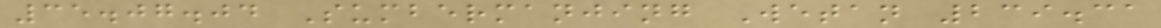35.07.04 Sumbermanjing Wetan 239.31
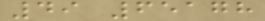49 65178
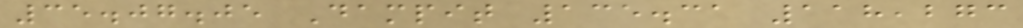35.07.05 Dampit 135.31 118,273
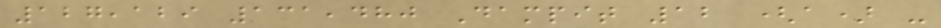127,129 131,480 Dampit 12 (a) -
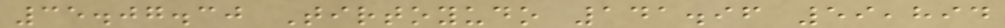35.07.30 Tirtoyudo 141.96 59,894
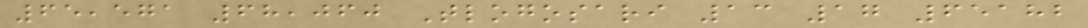65,571 68,060 Tlogosari 13 17 65182
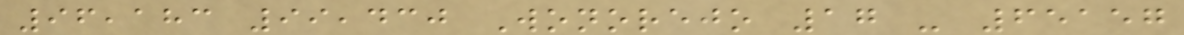96,183 99,430 Wonorejo 17 - 65157
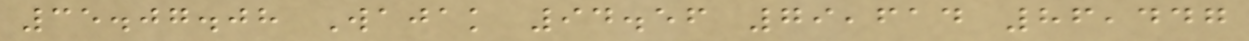35.07.08 Wajak 94.56 79,614 86,447
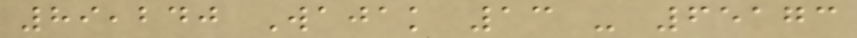89,240 Wajak 13 - 65173
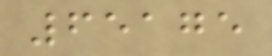65175
